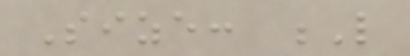Size: L
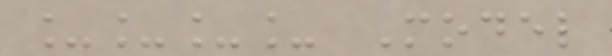____ Model
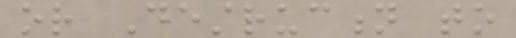or Destruction to
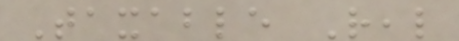Taxable Real
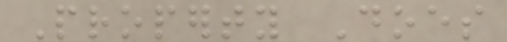Property Does
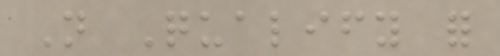Not Qualify for
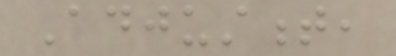Adjustment,
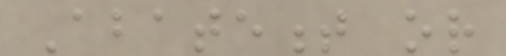Abatement or
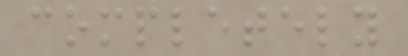completely
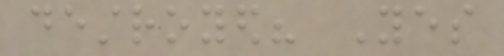destroyed? Yes
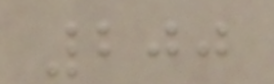200
